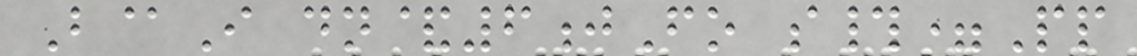B@I dn&6jFo s#=Pp
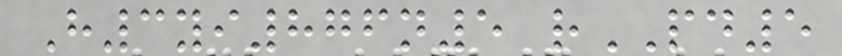H3yi876n5 rPD5
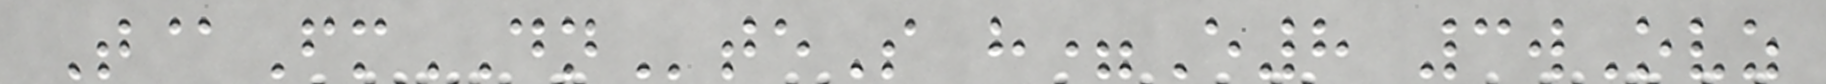T@FmDNteS h=E8 3wOvz
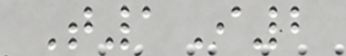T1I2
